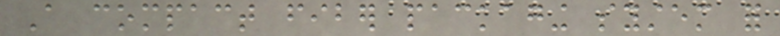A compact fiber packaging system for
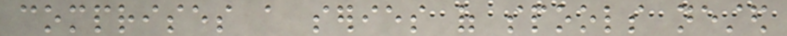comprises a series of spools nested
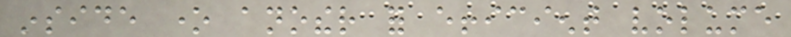inside one another for efficient volume
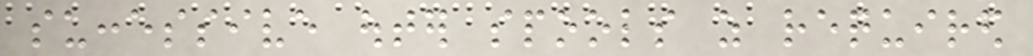successive outer spools as required
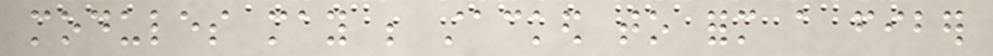modules may be stacked to form a fiber
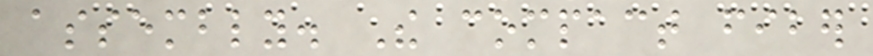assembly. The compact fiber
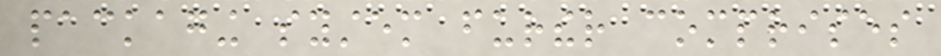packaging system further comprises
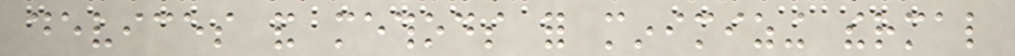devices and methods for minimizing thermal
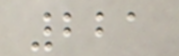221
